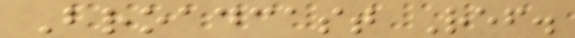Broadcast Ref.
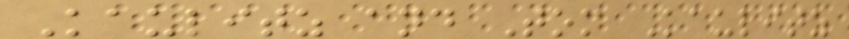Kaulitz and Tom Kaulitz
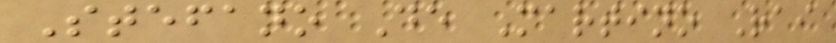Stefano De Martino Rai
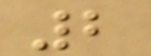2
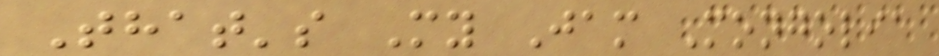That's My Jam Mongolia
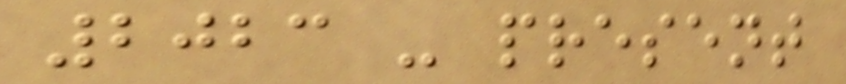2023 - present
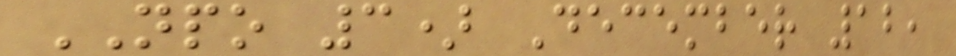NPO 3) December 12,
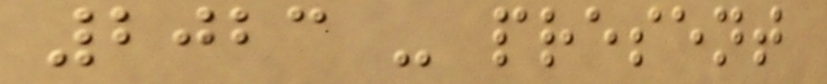2023 - present
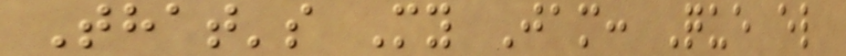That's My Jam: Que el
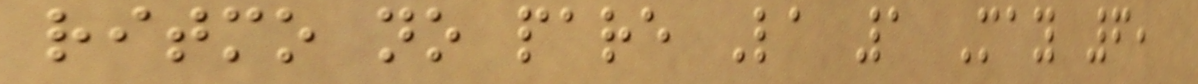ritmo no pare La 1 May 6,
